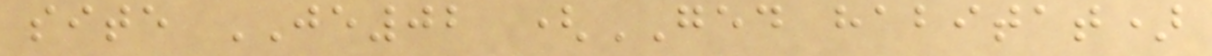site JE02 (GED habitat)
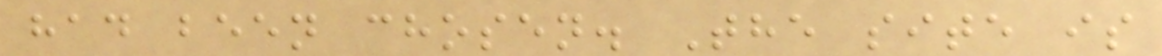had been chosen. The site is
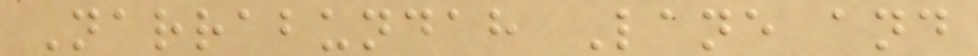Narrabundah Lane and
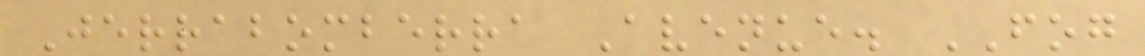Jerrabomberra Avenue. FOG
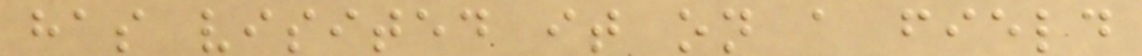has visited it on a field
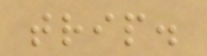trip.
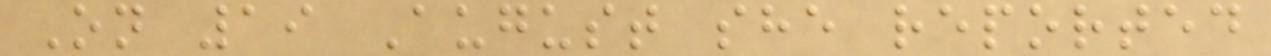On 19 August she reported
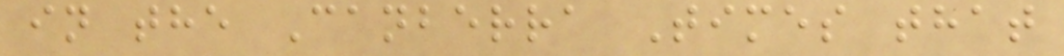in the Canberra Times that
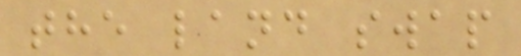the land swap
